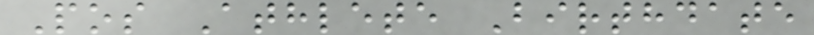Pos Athlete Birthdate
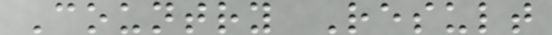Country Result
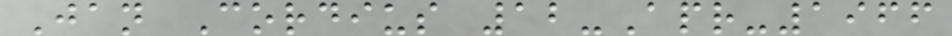Jan Cordius 12-Apr-1966
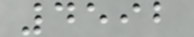4592
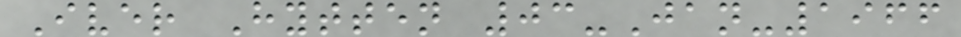Iver Hytten 03-Jan-1966
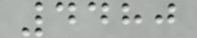4480
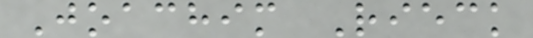Joachim Rieck
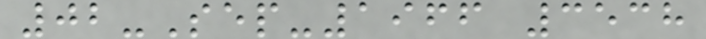02-Sep-1966 3538
